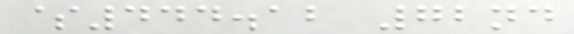$444.12 72nd
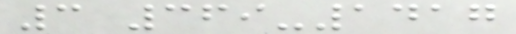3 369-1417
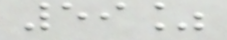59%
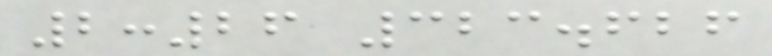2:26 323.626
